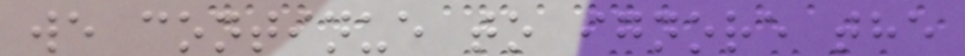we continue to ignore the
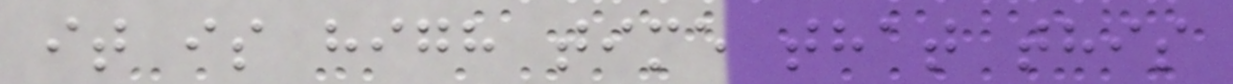it is high time that this
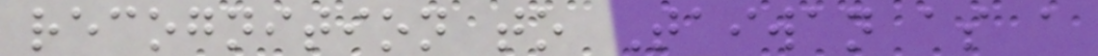recognition to Taiwan as a
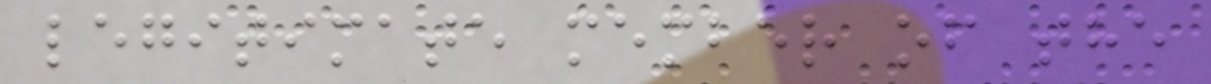legitimate member of the
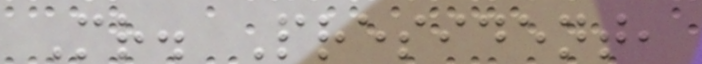Mr. President,
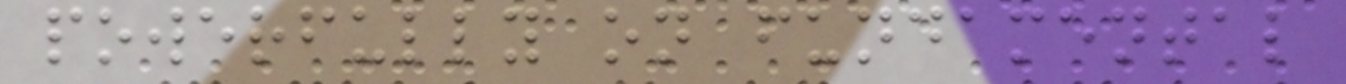powerfully on fundamental
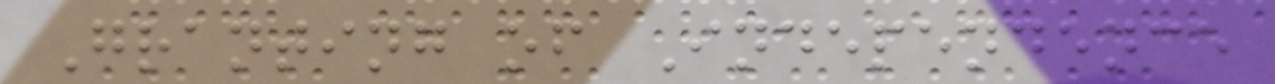Granting of Independence
